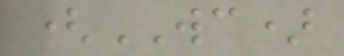(WC)
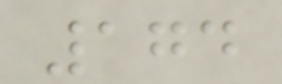174
